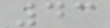43
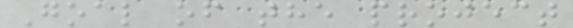Goal of the project
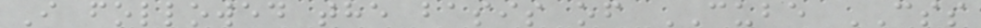I followed the basis of CUBE CSS
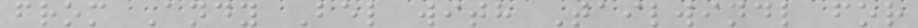from Andy Bel with Tailwindl for
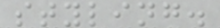styling.
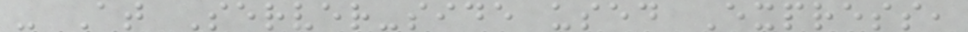- At Server-side used Express,
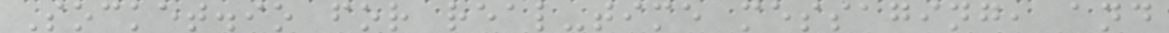Socket.io for real-time messaging, and
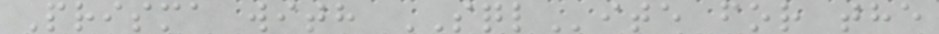Prisma with SQLite for the
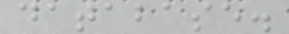database.
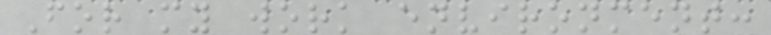For my work environment:
